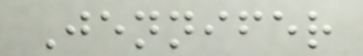Jennifer
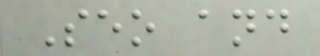Seo and
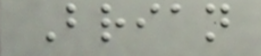Brian
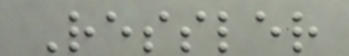Ressler
